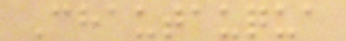Chautauqua
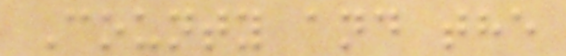County and the
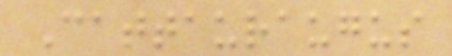Cattauraugus
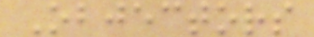Objectors
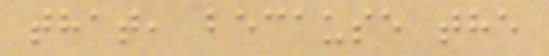that, because the
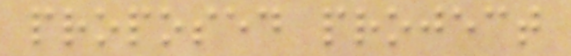proposed project
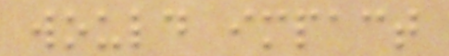would impact
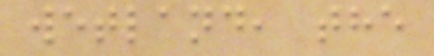wetland, the
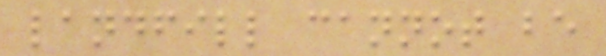landfill cannot be
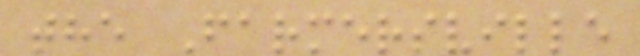the Farmersville
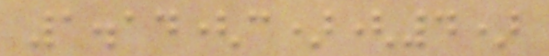1.14(c)(4)
